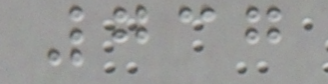737
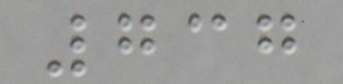737
